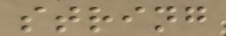string
